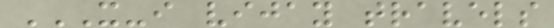X-I VIJAY TRAVELS
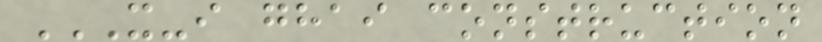X-I GHAI CONSTRUCTION
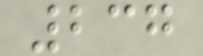237
